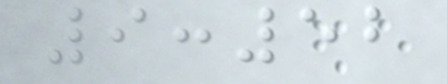9:52
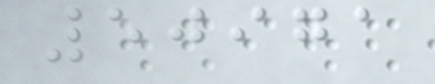50971
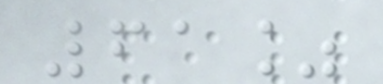61%
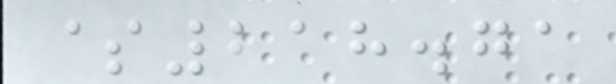$218.71
